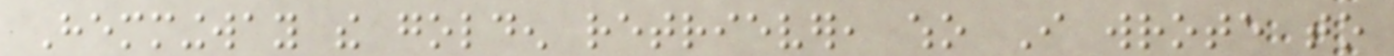Hemmingway the golden retriever, who I wrote to
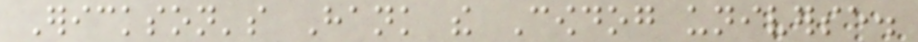Erickson's Hank the Cowdog universe.
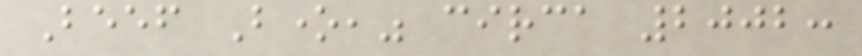Beef Bone," circa 2002:
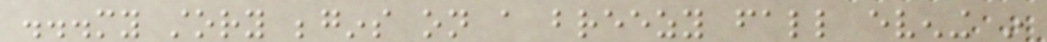...my story begins on a breezy fall evening in
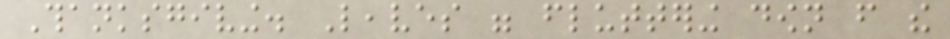Thanksgiving. Leaves were fluttering down from the
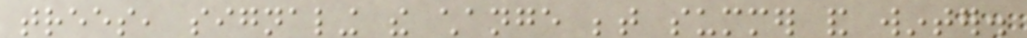trees, signaling the change between summer and winter.
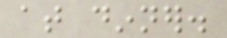at dinner.
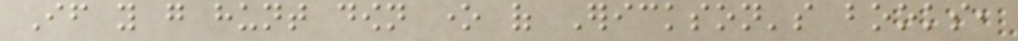If you go hunt down one of Erickson's books,
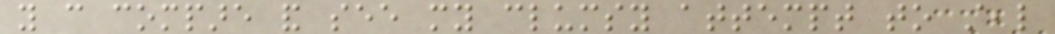you can compare and see my clumsy attempt to steal
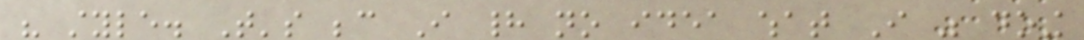his style. That's because I had no idea what I was doing
